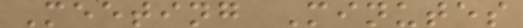Meeting Minutes
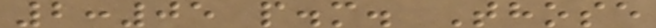2:05 p.m. Those
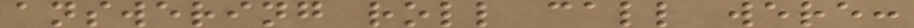answering roll call were:
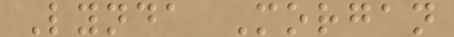Lynda Morgan
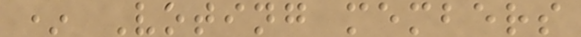* Voting members
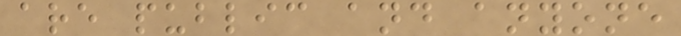are public and anyone
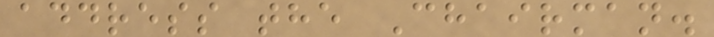address the Chairman.
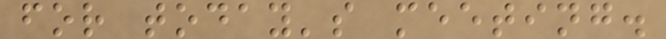for today's meeting.
